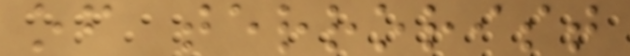of terrorist
